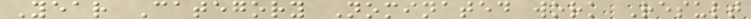Year Category Nominated work Result
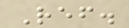Ref.
